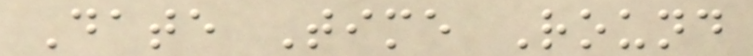Date Time Round
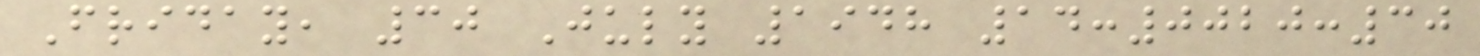Friday, 30 July 1948 14:0020:30
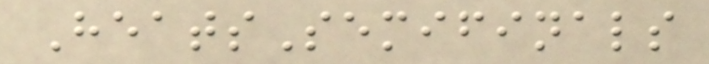HeatsSemifinals
